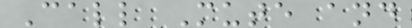Call Mute and
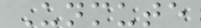Unmute
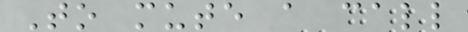To mute a call
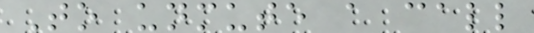To unmute a call
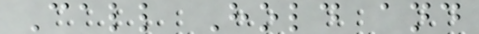Call Hold and
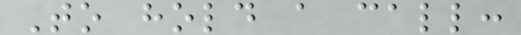To hold a call:
